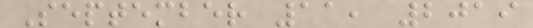September 11, 2019
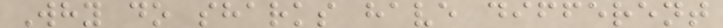Why do sharks have different
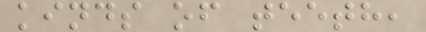kinds of teeth,
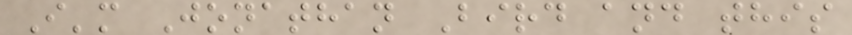I'm Jonathan Bird and this
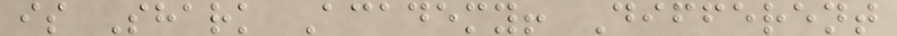is Shark Academy! Different
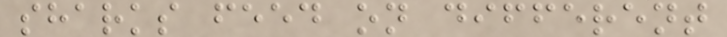sharks feed on different
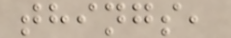things,
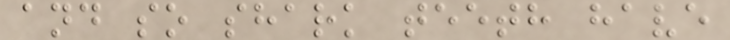and so shark teeth have
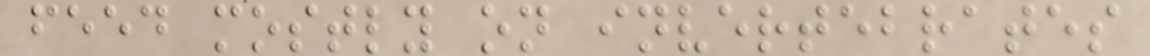feed mostly on invertebrates
